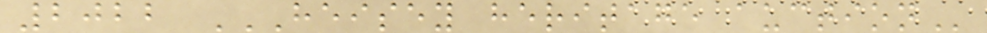2022 HEISEY HERITAGE AUCTION
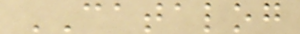CATALOG
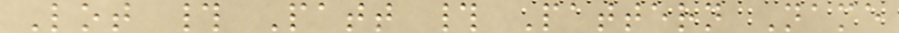Lot # Patt # Pattern Name
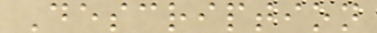Description
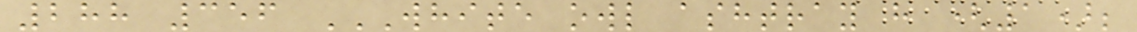288 356 WHITE OWL ASHTRAY H (1);
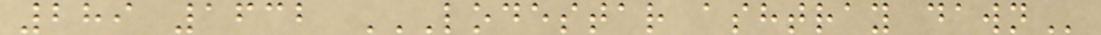289 1632 LODESTAR ASHTRAY DAWN
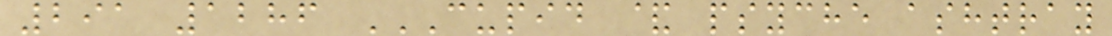291 1286 CUPID & PSYCHE ASHTRAY
